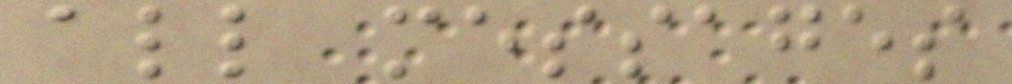all messages
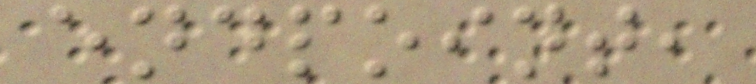endpoint,
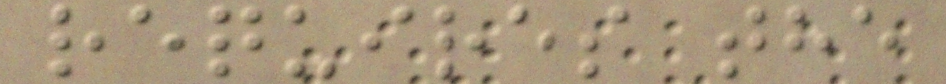requires the
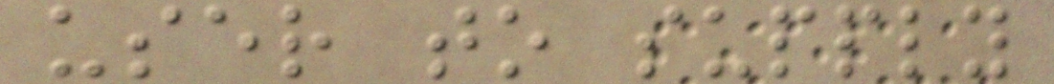user to supply
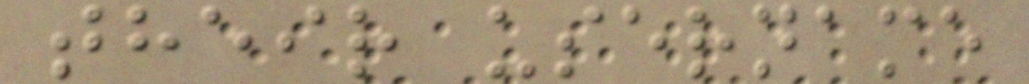their username
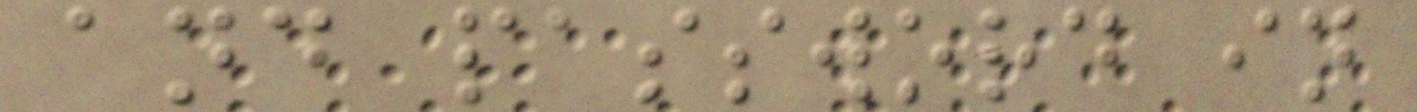and password in
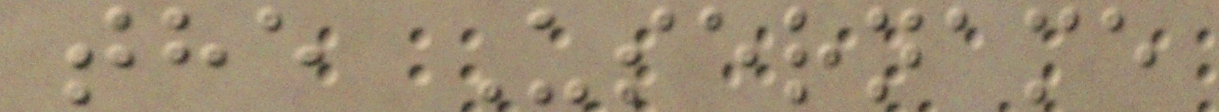the Username
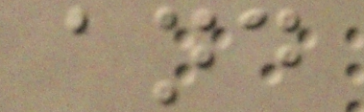and
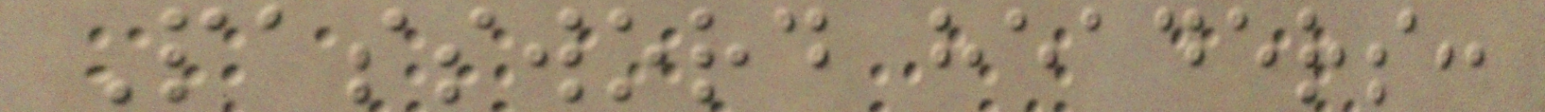Password headers:
